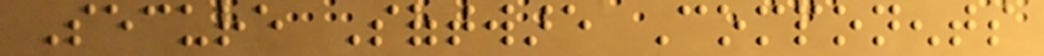Secure Software Components
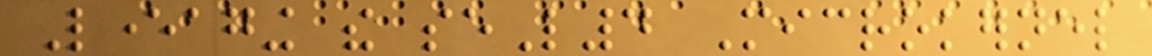Leveraging the seL4 Microkernel
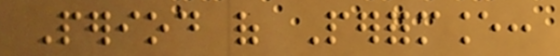Period of Performance:
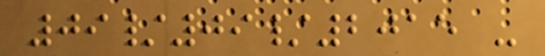09/09/2015 -
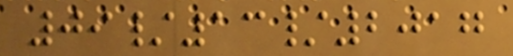09/13/2017
